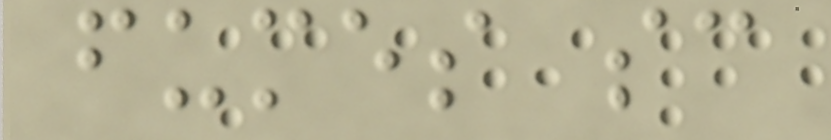fumes sc
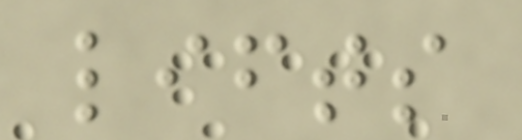lifts
